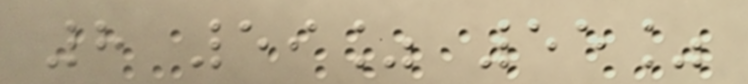8 59% 55%
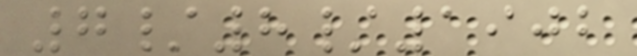7/8/1902
